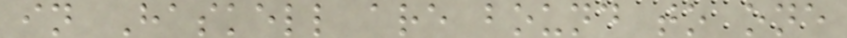in Haskell are bound to one
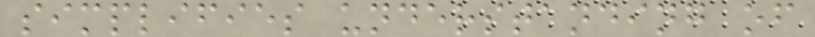simplifies understanding of
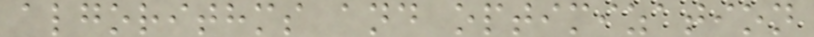algorithms and optimization
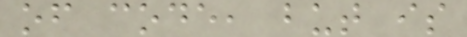of code, but is
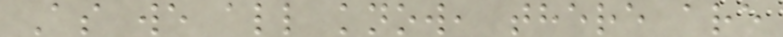As we all know, there are
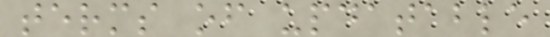terms of updatable
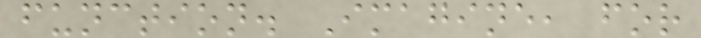function. Imagine, for
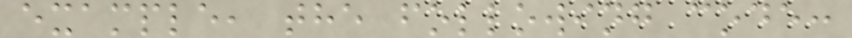example, the following code:
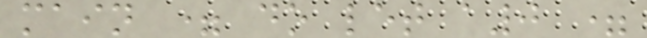main = do let a0 =
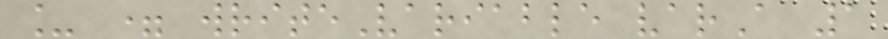_ = writeVariable varA 1
